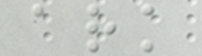ark
